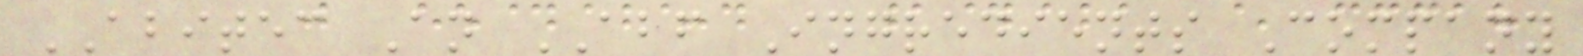ABITEC An ABF Ingredients Company
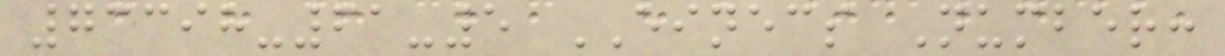73398-61-5 EINECS Number:
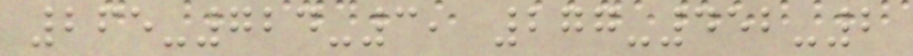265-724-3, 277-452-2
